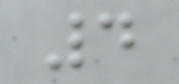4
